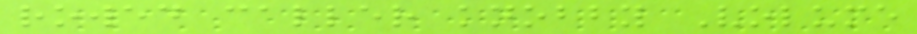rowed caller knobby Volume
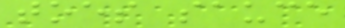toes sauce
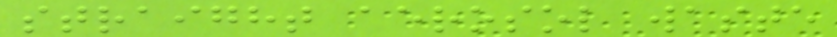straight aerosol waste
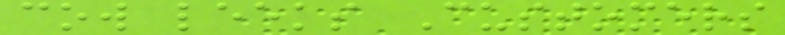cow leeks Customers
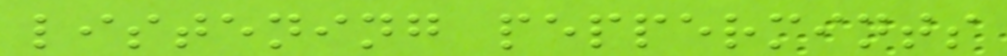listening peppermints
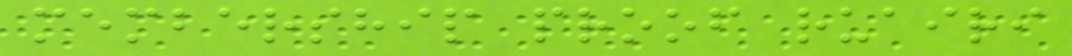membership proof ruairi
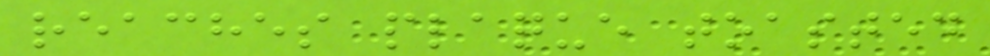reaches plaque toasted
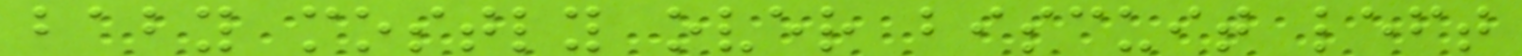baby mostly over biscuit left
